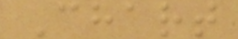Chart
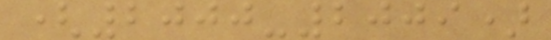(2000-2009)
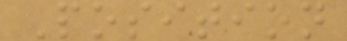Position
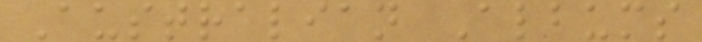Australian Albums
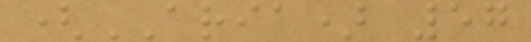(ARIA) 57
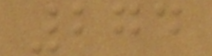274
